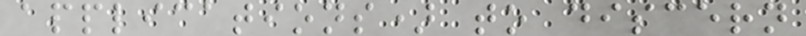applications) to discern
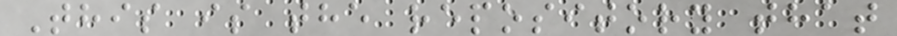This is the repository that
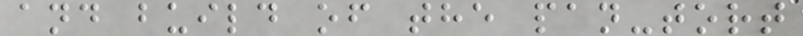and build of the pan-tort
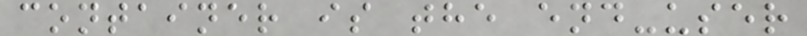container is the end-user
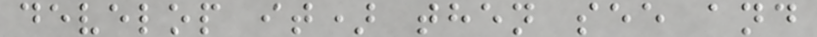develop it) then see and
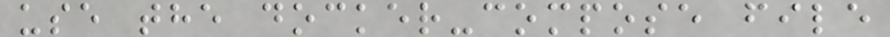use the docker-compose file
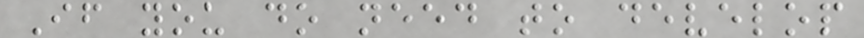If you do need to develop
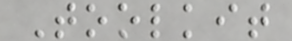Toolkit
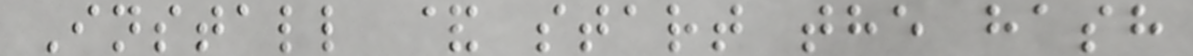Install & start the hash
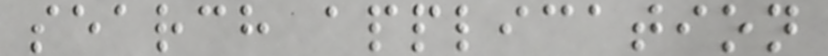search application
